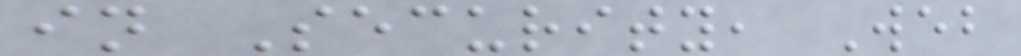in Security, Web
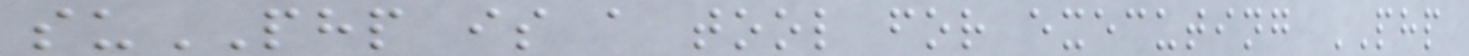suPHP is a tool for executing PHP
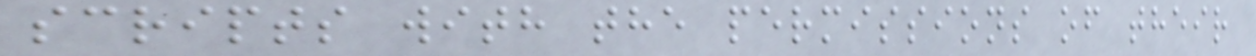scripts with the permissions of their
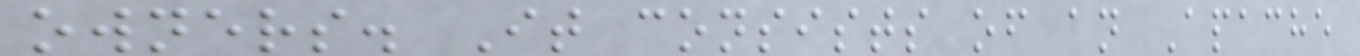owners. It consists of an Apache
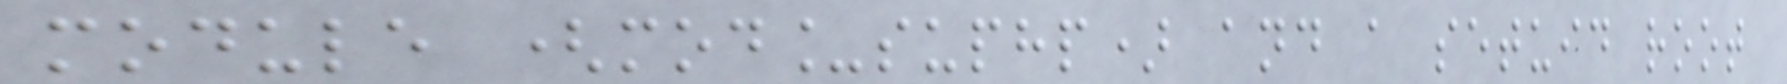module (mod_suphp) and a setuid root
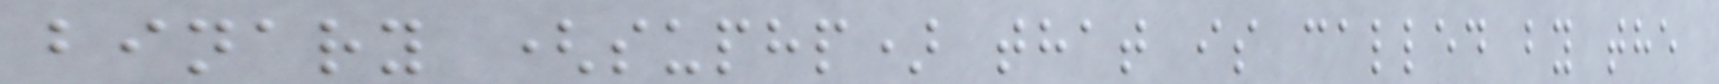binary (suphp) that is called by the
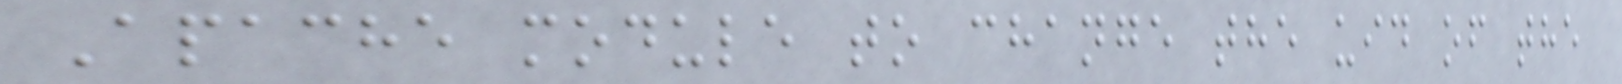Apache module to change the uid of the
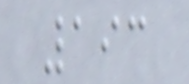193
